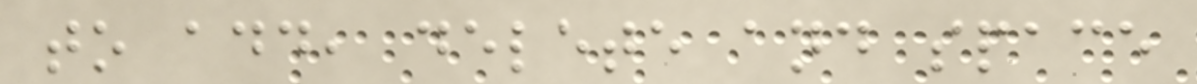to add, delete and space
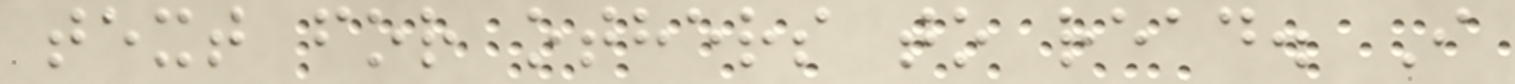text for others to read. I
